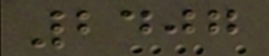2407
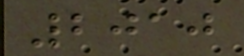2010
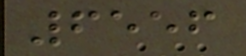6556
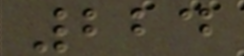224
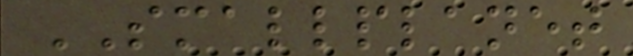SMALLPLANET
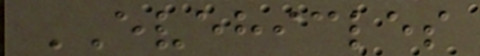EVEHICLES
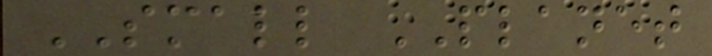SMALL PLANET
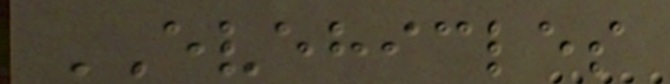EVEHICLES
